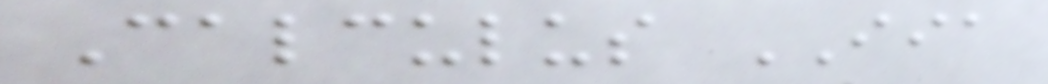Calculus IIA
